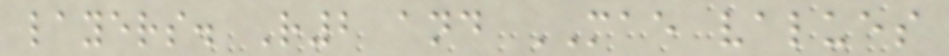layers. R2 and MAE values
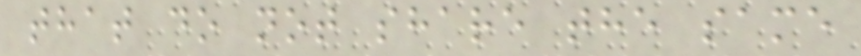that do not share the same
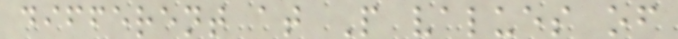different at P values of
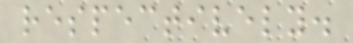respectively.
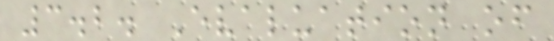3.2. Evaluation of
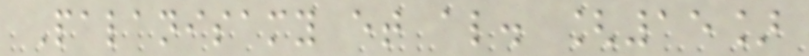Palanisamy et al. [15]
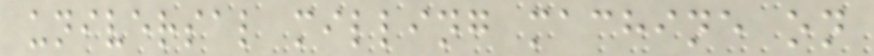universal milling machine on
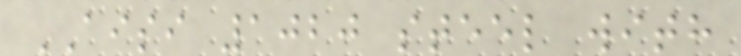AISI 1020 steel with
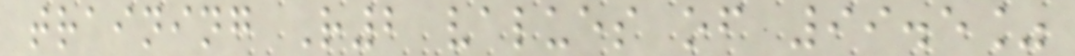training R2 values of 99.5%
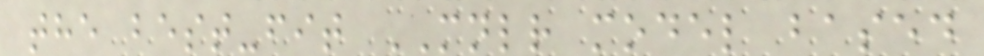the best-fit MNLR model based
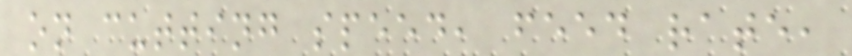on cutting speed, feed rate,
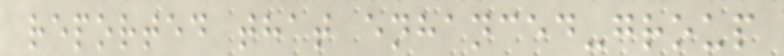reported that enhanced-group
